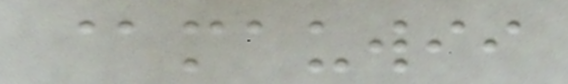@mauwii
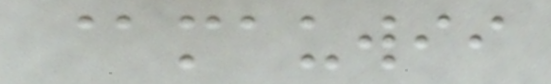@mauwii
